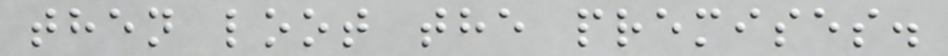then loot the premises.
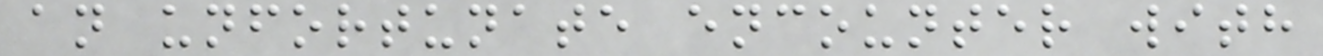an unfortunate encounter with
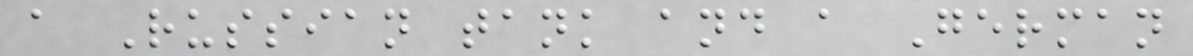a Russian tank and a German
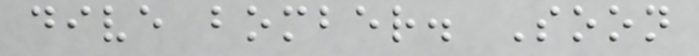dive bomber. Soon
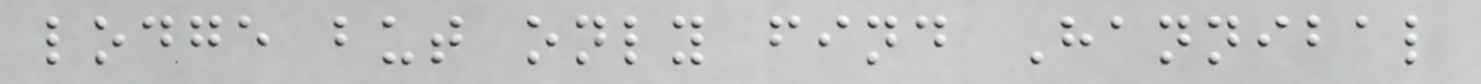lodge but only find Hannibal
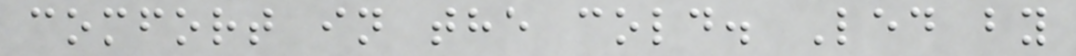comfort in the cold. Led by
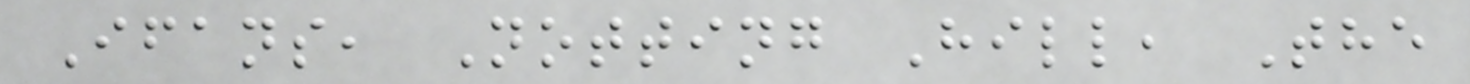Ifans, Notting Hill, The
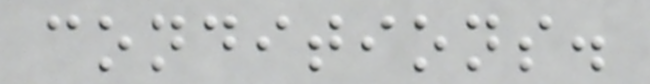conditions.
